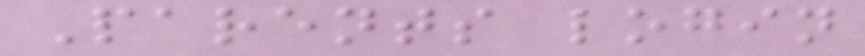Parents login
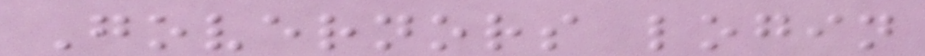Governors login
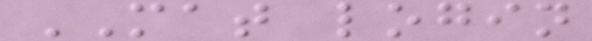MAT login
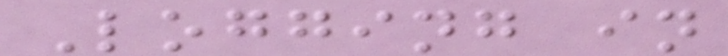Logging in
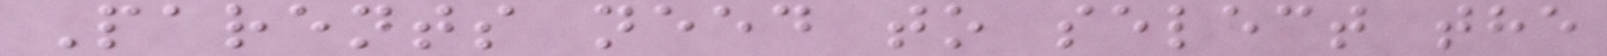Parents need to select the
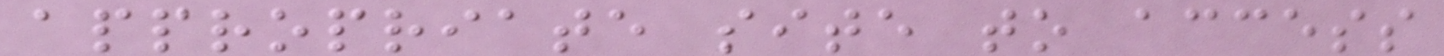appropriate site to access
